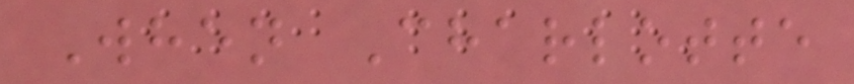When Charlotte
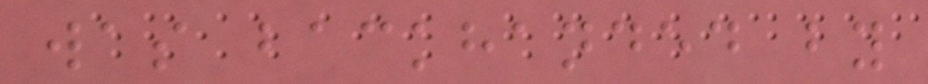was backhanded by
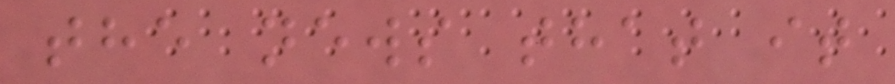the news that it
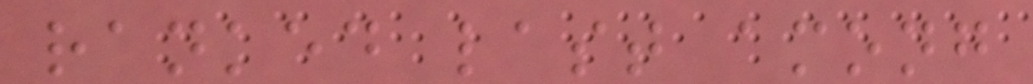ranked last among
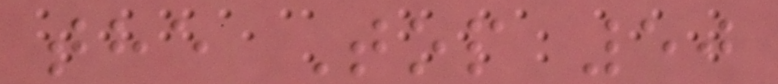the Top 50
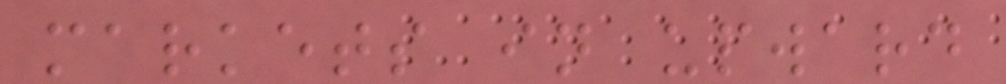markets in upward
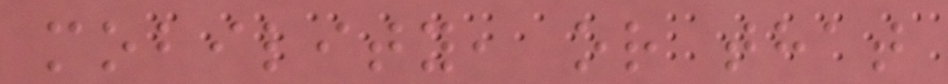mobility, or that
